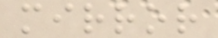mirror
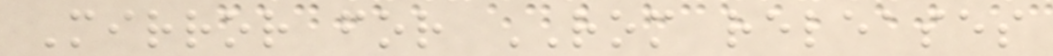Mirror for ROM releases
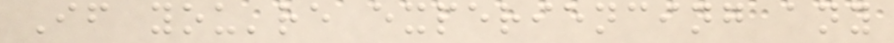If you're experiencing any
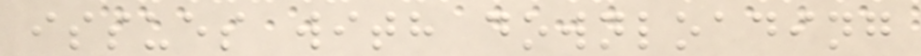issues with downloading
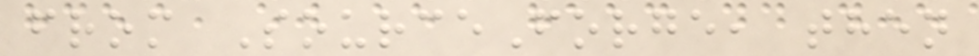from SourceForge, then
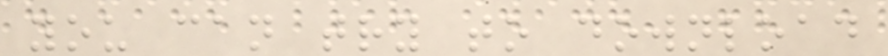you can try to download
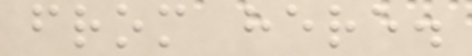from here.
